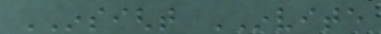INSIGHT INVITE
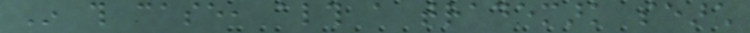In this case, although a trademark search
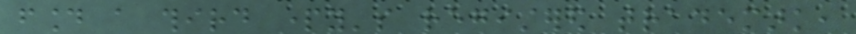found a third party's registered trademark,
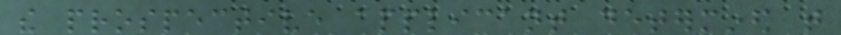the prospective applicant determined that
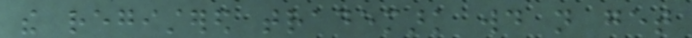the registered trademark would not get
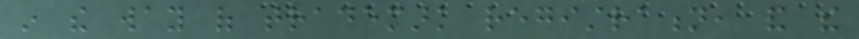in the way of trademark registration, and the
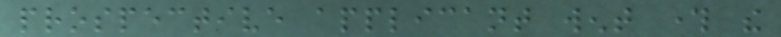prospective applicant went through the
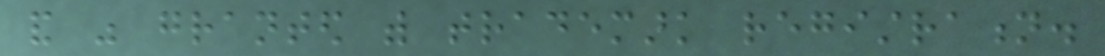and was granted with trademark registration.
